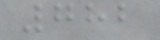782
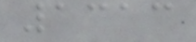1313
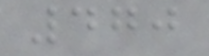470
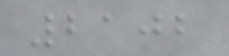2102
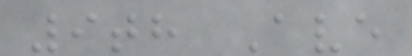9th Ave
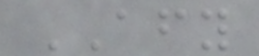AFY
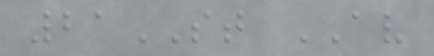21ST AV
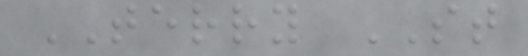TERRY ST
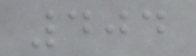404
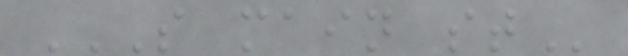S MAIN ST
